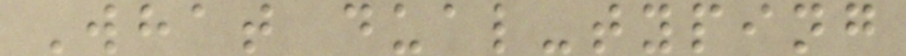What dual-typing
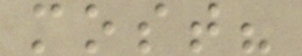most?
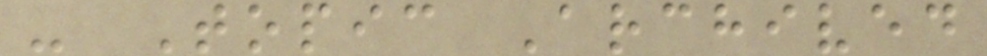- Topic Archived
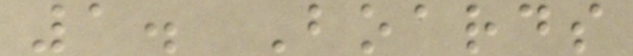1. Boards
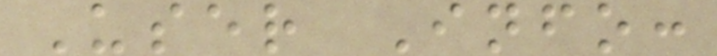User Info:
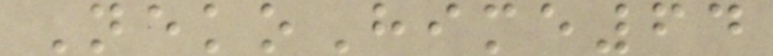NekoHime64
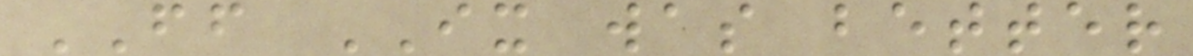FF IX was better
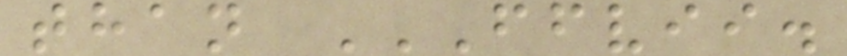than FFVII.
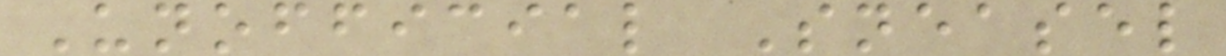Unofficial Sneasel
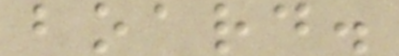board.
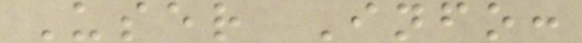User Info:
